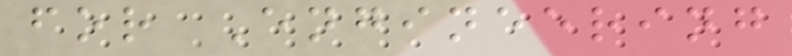for Engineering
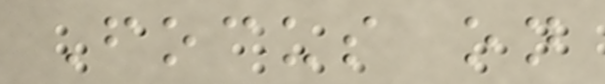Focus on
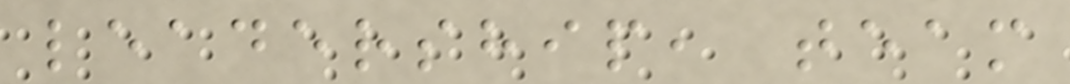leadership, team
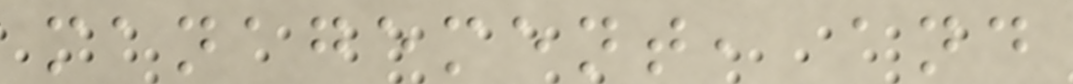management, and
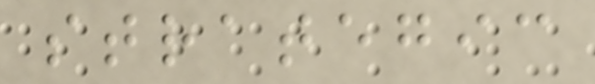strategic
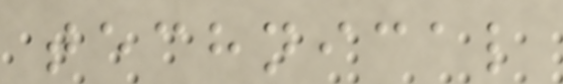technical
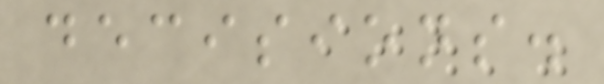decisions.
